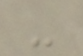-
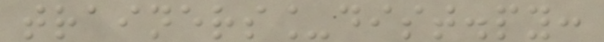trainers_dist.py:
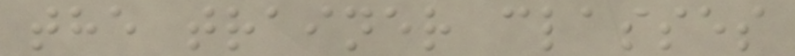the trainer classes
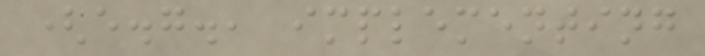(e.g., implementing
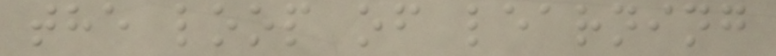the loop of learning
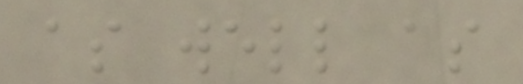as well as
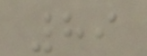89
